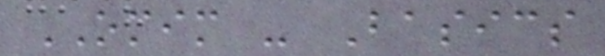OMIM - Basics
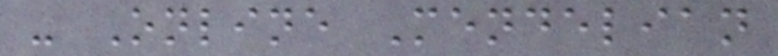- Online Mendelian
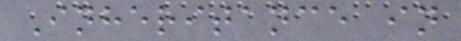Inheritance in
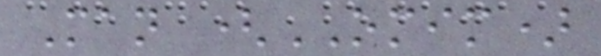Man (OMIM)
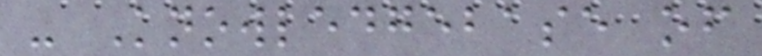- Knowledgebase of
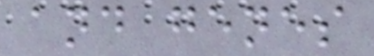and genes
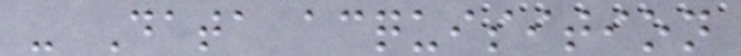- Data acquisition
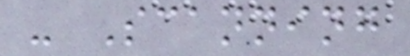- Scanning
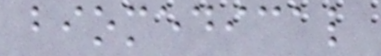biomedical
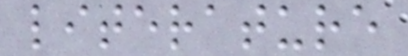literature
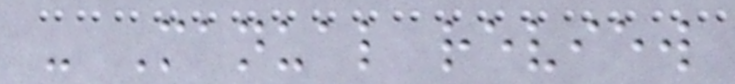- Manual review
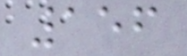156
